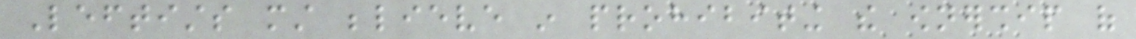Leftists must believe in prohibiting the ownership of
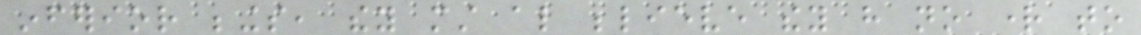inferior beings, they must also believe they have no right to
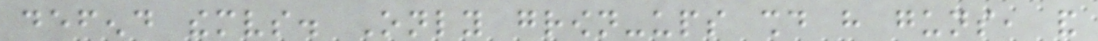defend themselves. Only grown-ups should have guns, and
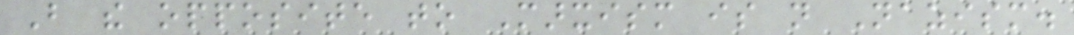But the opposite to Marxism is not Nazism.
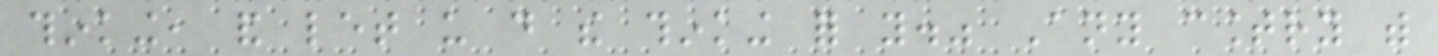thinking, and let us do the thinking for you." Any country with
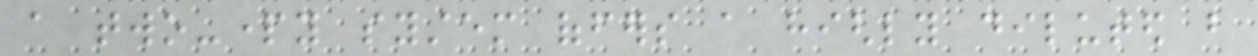a two-party system offers a highly diluted but
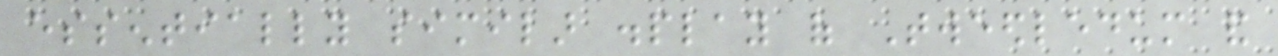essentially similar display of Tweedledum and
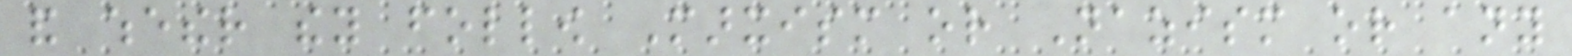and whether they follow Marxism or Nazism or any
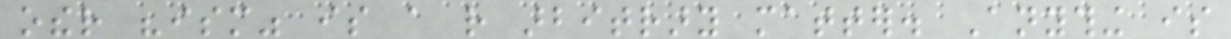other "ism" is a rather arbitrary matter. Anything is
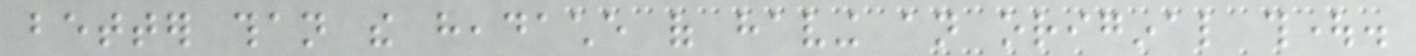better than the headache of having an original thought.
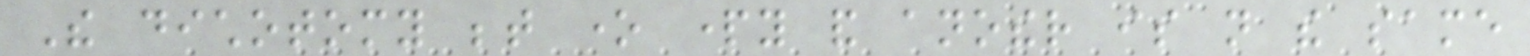The dichotomy between one party and another is not the same
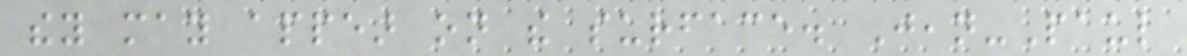they may appear on the surface. Jean-Paul
